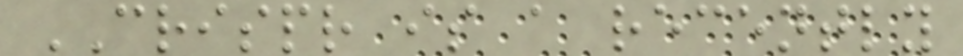CRISPR is a recently
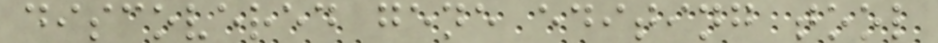discovered gene editing tool
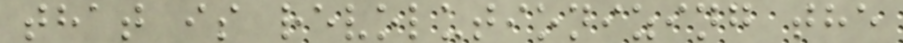that is revolutionizing the
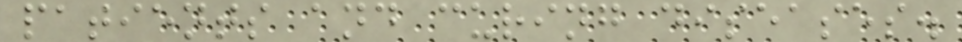patients and curing diseases.
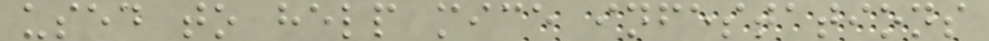used to help mice infestations
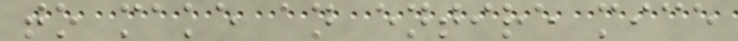to make an entire mice
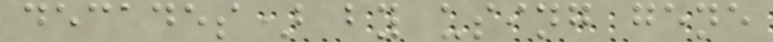decades) by using gene
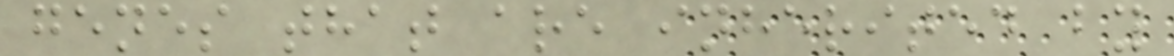genes that are inherited by
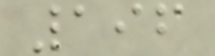196
